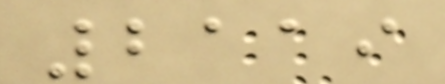2119
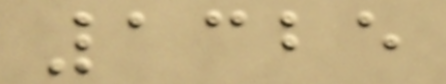1325
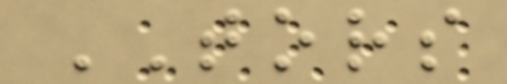TORS
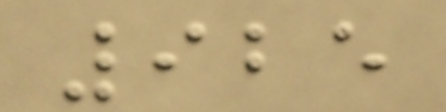925
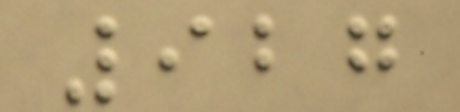927
